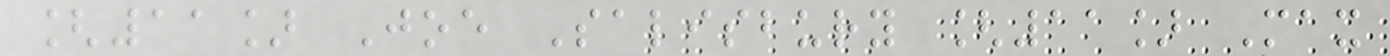[11] Joe Salisbury [11] Max
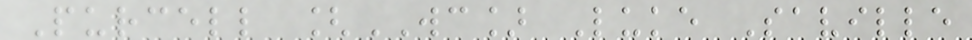Purcell [WC] Luke Saville
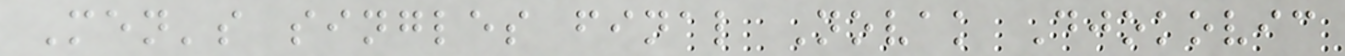Men's singles final Novak Djokovic
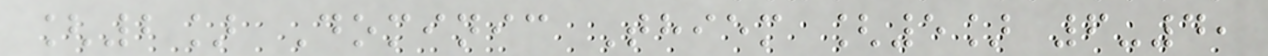[2] Dominic Thiem [5] 6-4,
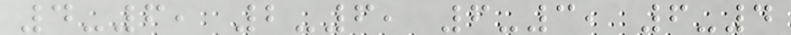4-6, 2-6, 6-3, 6-4
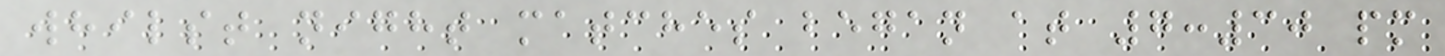whilst night matches began at 7:30 pm
